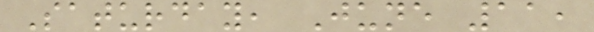Saturday, June 11,
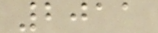2011
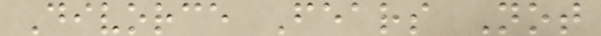Divorce Fears Not
